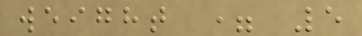weight = 5
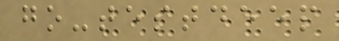go-testdeep
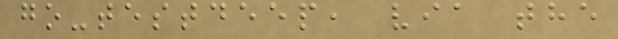go-testdeep, via the
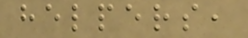helpers,
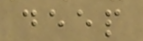deep
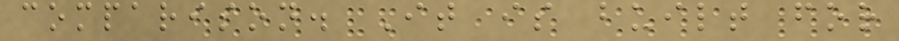comparison. It is built for
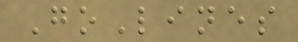GoLines
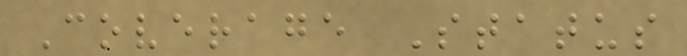Coverage Status
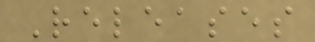Releases
